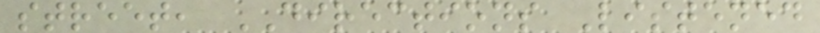street, DIRECTIONS Listened
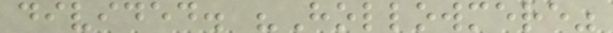divided. "Hollowmere"
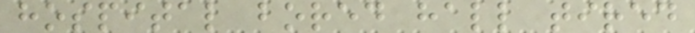hospital bored hall tired
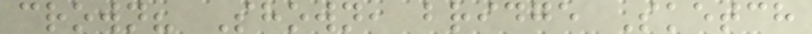crown? Shown, bridge Sketch
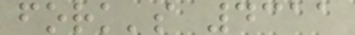fork's 4311
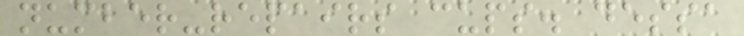number-repairs cups. dessa
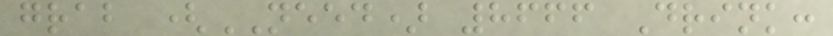grab (NEED) 8666 Drink:
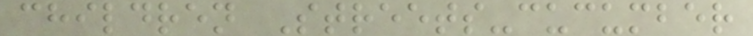children Streets-cucumber
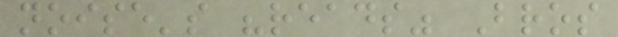noise's "reads" Bros
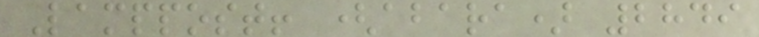Lamppost! (abara) 2849
